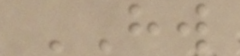HW
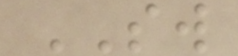SW
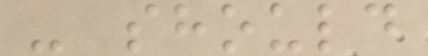- should
